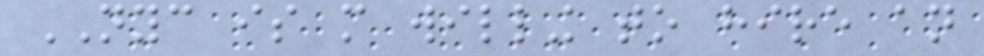NYC is more willing to hire an
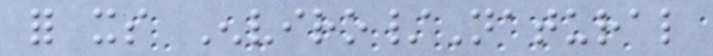for its Enviro/Natural
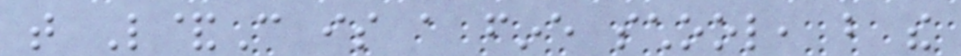that L&C is a fine school, but the
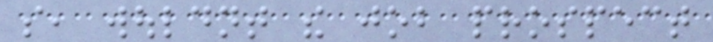so, wouldnt the job prospect
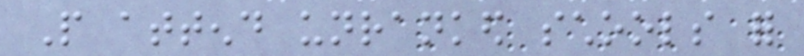People attend unranked schools for
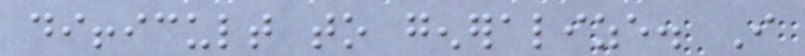difficult to generalize. I
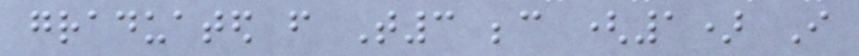graduated from T3 because (1) I
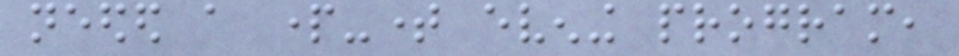needed a part-time evening program,
